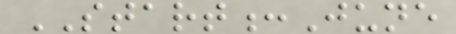START:June
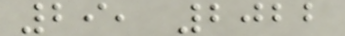29, 2022
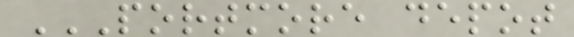PORTMORE DEPOT
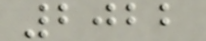2022
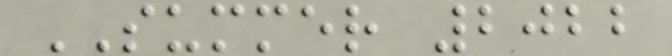SUMMER 2022
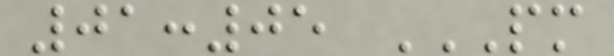01:05 PM
